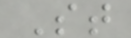St
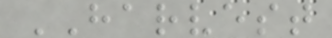HARVEST
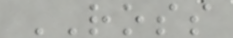ROSS
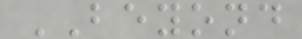BEYOND
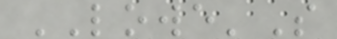LOWE'S
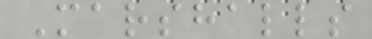Marshalls
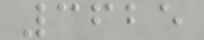3625
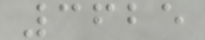3625
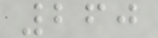260
